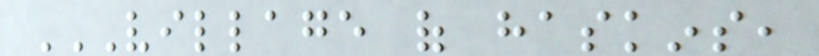VILLAGE OF HASKINS,
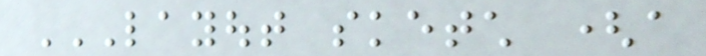LAYOUT SKETCH (A
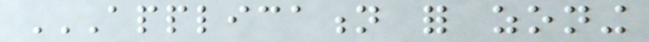APPLICATION FOR ZONING
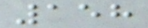158
